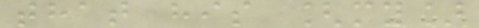that his [my]
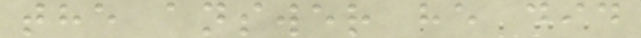the answer he did
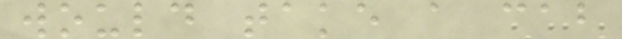would take a cab
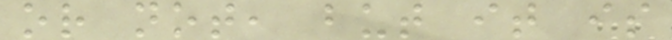or not, but it is
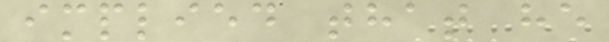implied that he
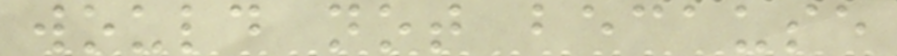would not because
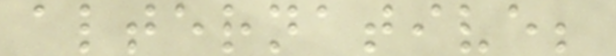alternative;
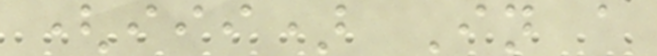(iii) In a
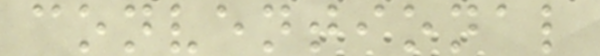conventional
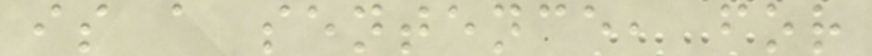is a sentence, for
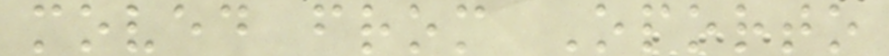moved from Oporto
